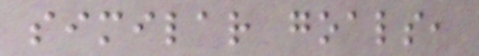similar goals,
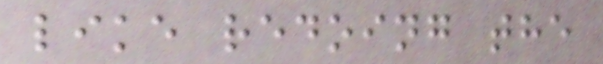like redoing the
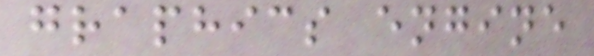graphics engine
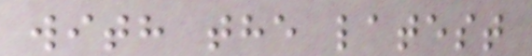with the latest
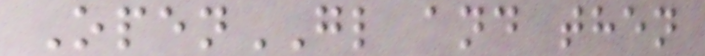OpenGL and then
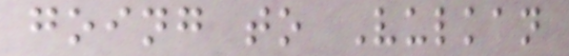going to Vulkan
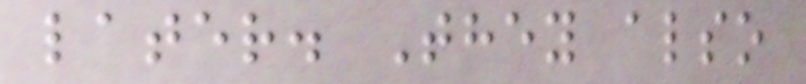later. They also
